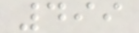499
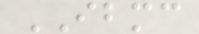IBMC
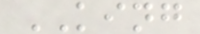KING
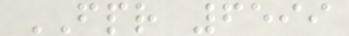FPR 6599
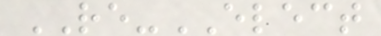RE-ELECT
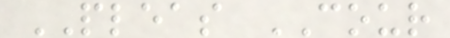PLEAS COUR
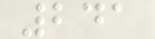241
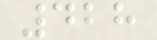428
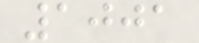1001
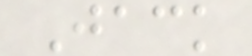Jack
